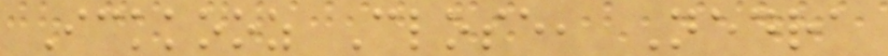Ickkooz Close, Nedra
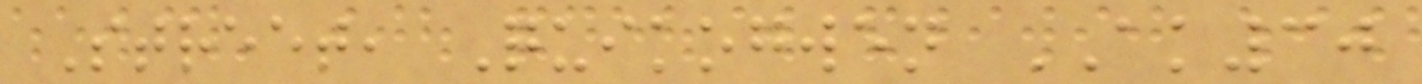Street, Quikogwen AK30
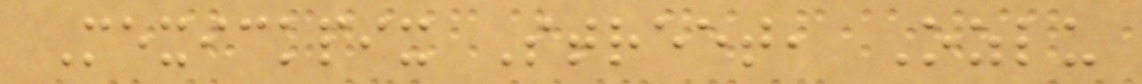Mexickpix Street, Ozlu
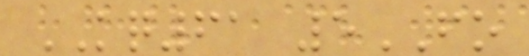KQ61 5FO
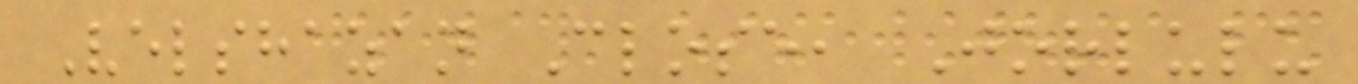Velshazan Close, Jorlulu
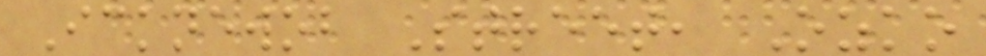Icknewob Street, Ozko
